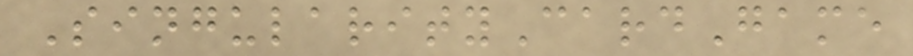SingularityCardGame
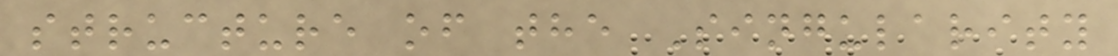structure of the Singularity
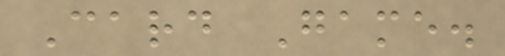Card Game.
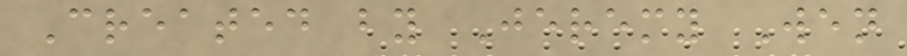Created by Jeremy Wen
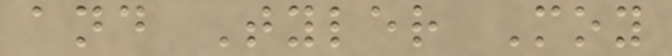and Tyler Moy
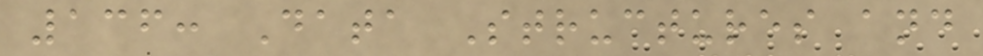136: Data Structures and
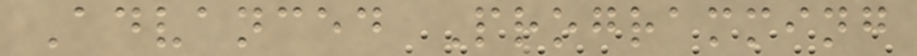Advanced Programming
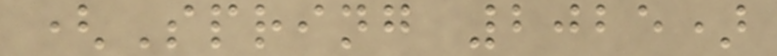(Spring 2025)
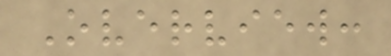Overview:
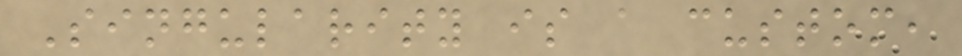Singularity is a custom,
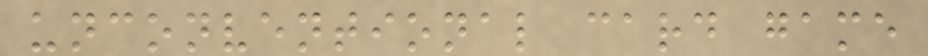unconventional card game
